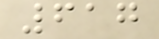617
